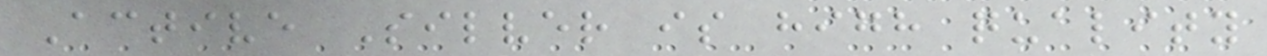Active Silver is high quality
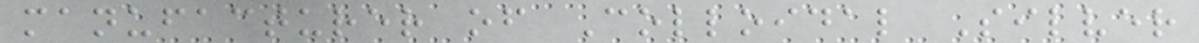manufacturer of Colloidal Silver
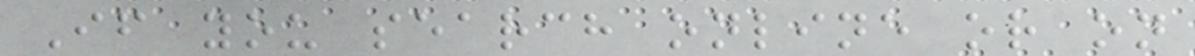If you search online or on
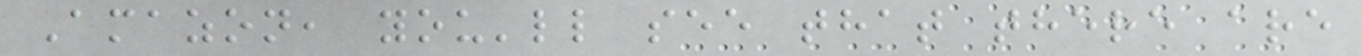Amazon, you'll see that there are
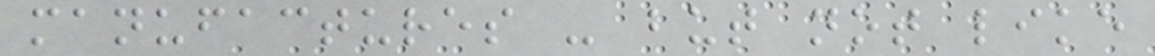manufactures - but not like
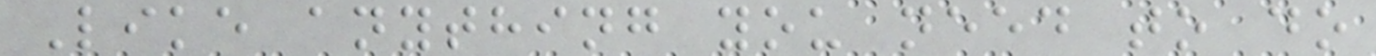Like anything you need to do
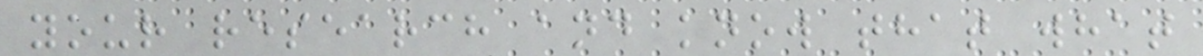your research and know that what
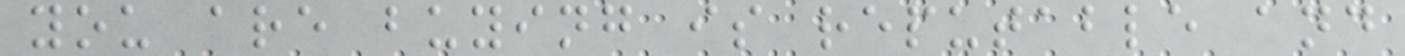you are buying is reputable and
